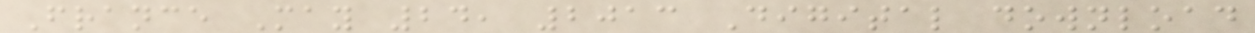France May 24, 2013 Digital download
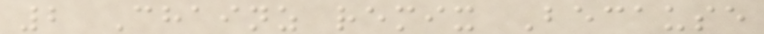2 Chainz remix Because
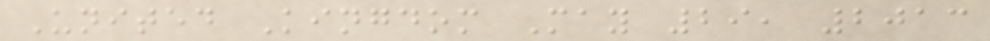United Kingdom May 29, 2013
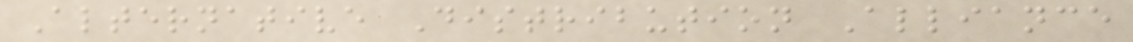Alternative Distribution Alliance
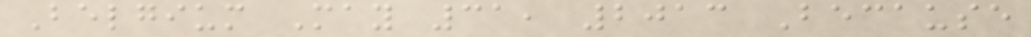Belgium May 31, 2013 Because
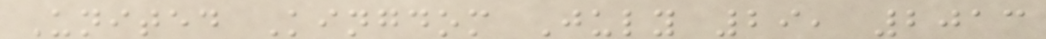United Kingdom July 29, 2013
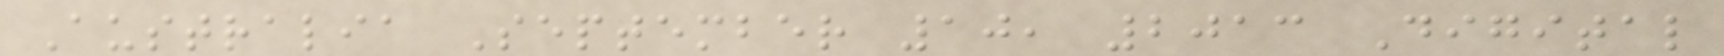Australia September 10, 2013 Digital
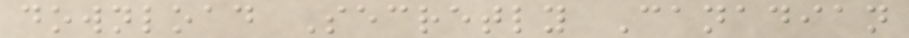download Secretly Canadian
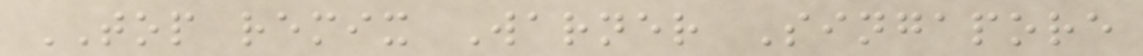TOP remix Warner Singapore
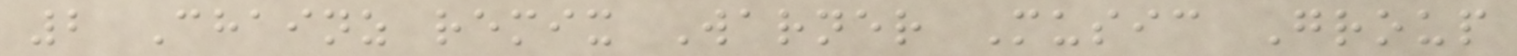2 Chainz remix Warner Music Group
